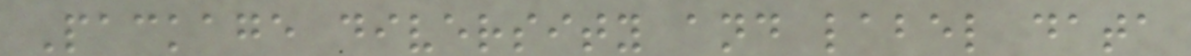Package diversity and label data
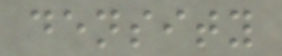density
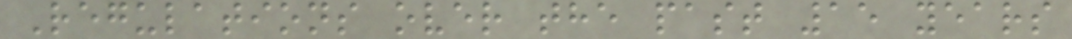Regulations over the past 15 years
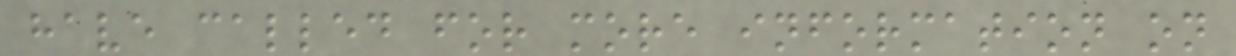have called for more information on
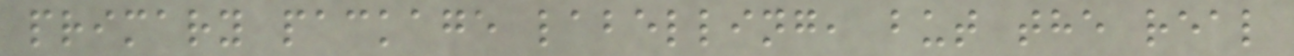primary package labelling, but the real
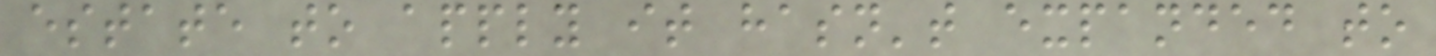estate to apply it hasn't expanded to
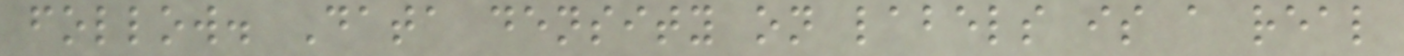follow. Data density on labels is a real
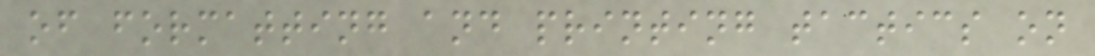of formatting and printing tactics on
